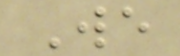We
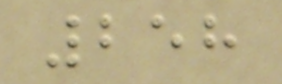258
